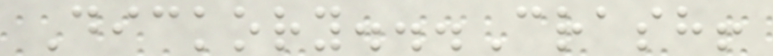Dickory...Crash!
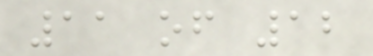11 of 12
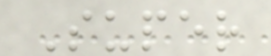Super
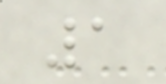1
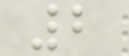2
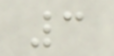3
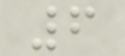6
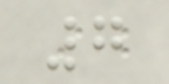7
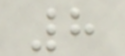8
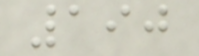190
